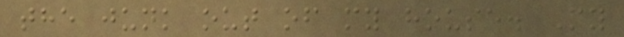the junk out of my house. My
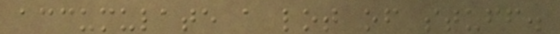accumulate a lot of stuff.
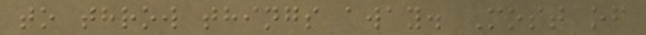to throw things away. Most of
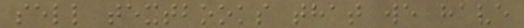sell textbooks that we have
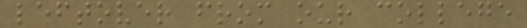leftover from our college
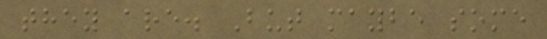they are. But maybe some
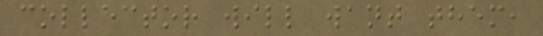collector will want them,
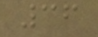36
